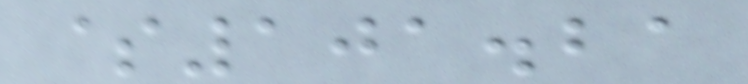$101.21
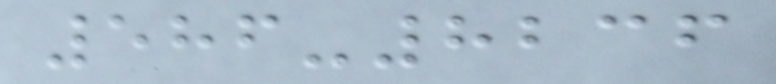586-8236
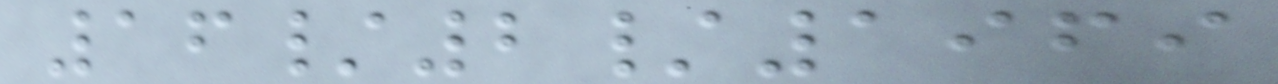16/2/1969
